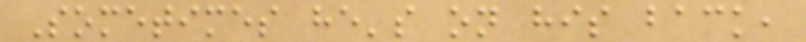Sometimes he's on his back,
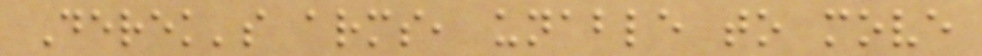Derek's arms, unable to move
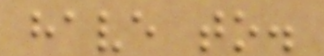have to.
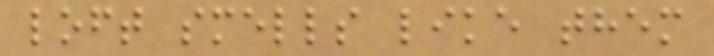loft smells like them
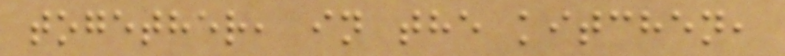together, in the kitchen,
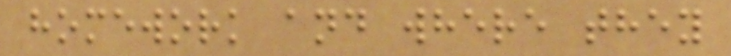homework and where they
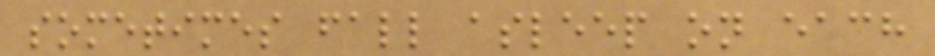sometimes fall asleep on each
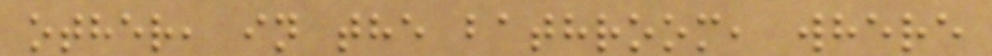other, in the bathroom, where
